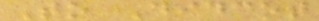To Didcot
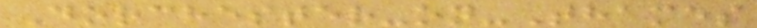Dorchester-on-Thames
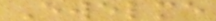Ewelme
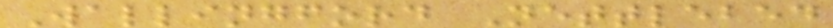Wallingford Nettlebed
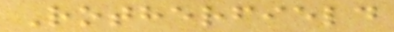Rotherfield
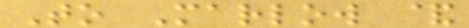To Marlow &
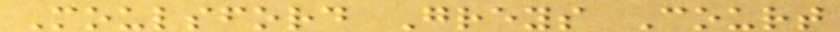Moulsford Greys Court
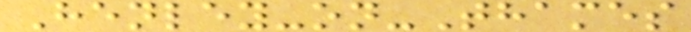Henley-on-Thames
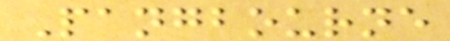Pangbourne
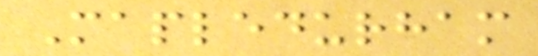Mapledurham
